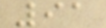91
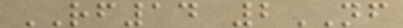RF14 2NF
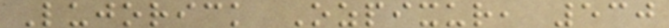Lujorick Ozpixur, 530
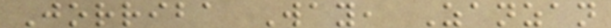Jorriba Way, Zanzan
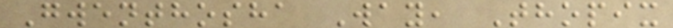Gwenthosha Way, Thopix
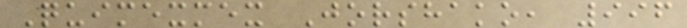Quimexmex Jorshako, 996
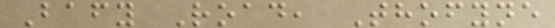Bafy Road, Thofyne
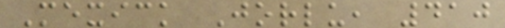Mexick Jorlu, 410
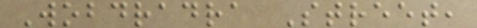Wobdradra Street,
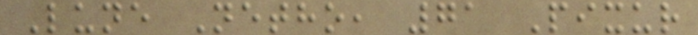Lune Netho, 71 Pixur
